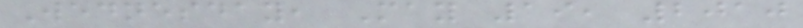Wednesday, May 19, 2010
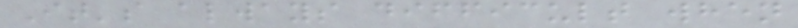It's always difficult when
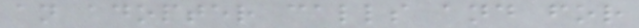an adopter calls and for
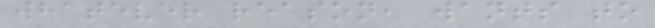whatever reason, wants to
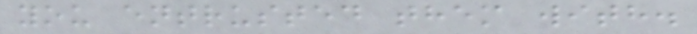you entrusted them with.
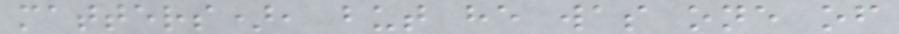matters), but he was one of
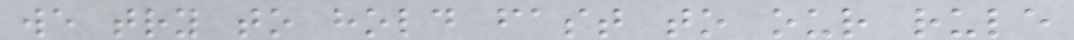we try to hold fast to our rule
